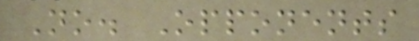No. Opponents
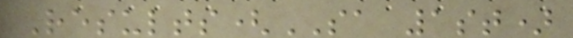Results(SA 1st)
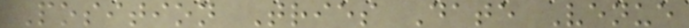Position Tries Date Venue
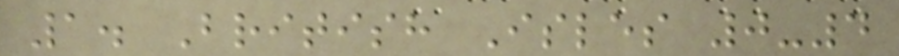1. British Isles 0-4
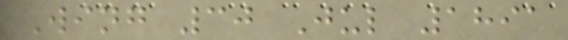Wing 30 Jul 1891
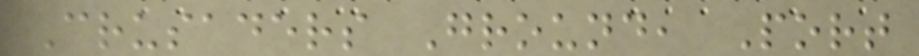Crusaders Ground, Port
